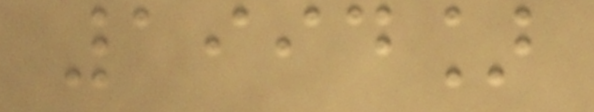1994]
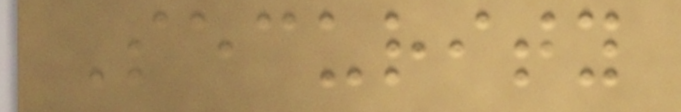Security
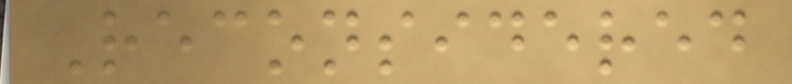Reconsidered
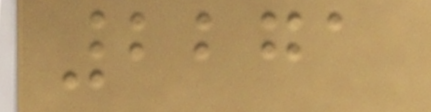2271
